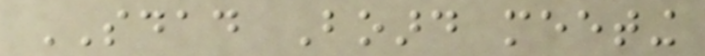SDAD Board meeting
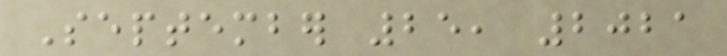September 25, 2021
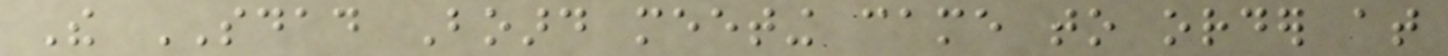The SDAD Board meeting came to order at
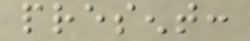present:
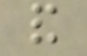and
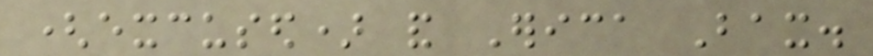(excused) and Erica Bax.
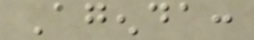Agenda:
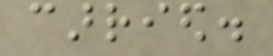carried.
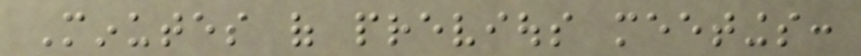Minutes of previous meetings:
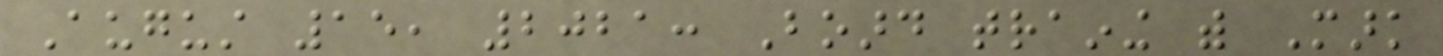August 15, 2021: Board training with Mark
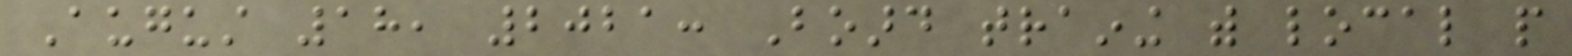August 18, 2021: Board training with local people
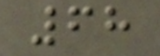68
